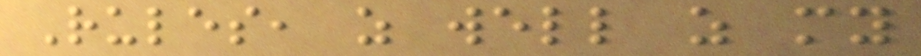Rules, as well as my
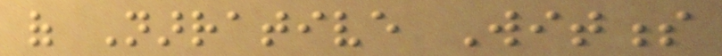of Narrative Witness
